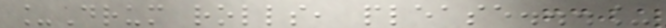_Drum rolls, please..._
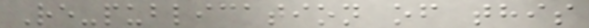Re-publication of this
